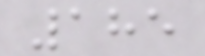185
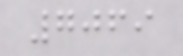7069
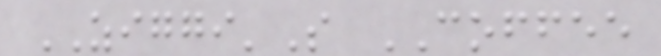ZIGGI'S COFFEE
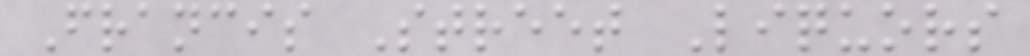Francis Street Liquors
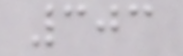303
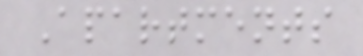Apartments
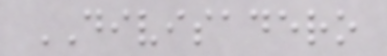DIVISADERO
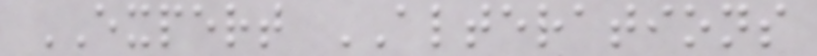EXPERT ALTERATIONS
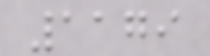1179
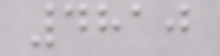4810
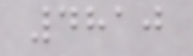4810
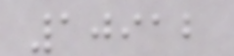10912
